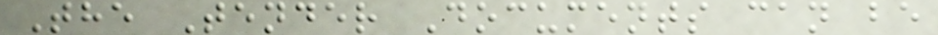The Tender Documents can be
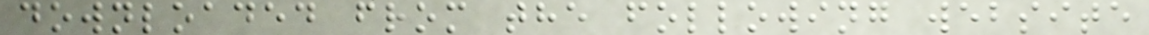downloaded from the following website
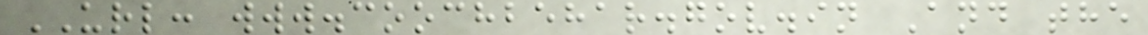URL: www.coochbehar.gov.in And the
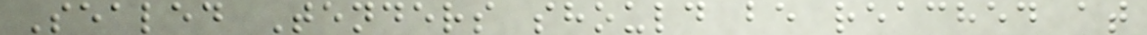Sealed Tenders should be reached at
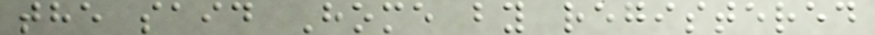the said Home by registered
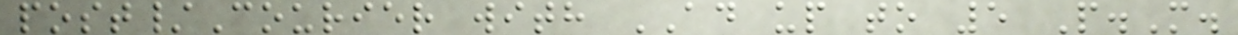post/Courier with AD up to 5 P.M.
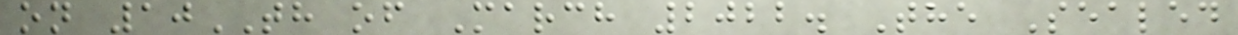on 10TH of March 2022. The Sealed
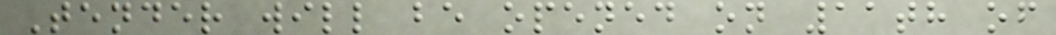Tender will be opened on 11th of
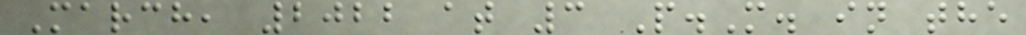March, 2022 at 3 P.M. in the
